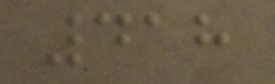418
